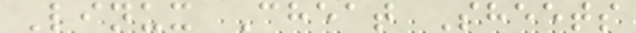Linux Cheat Sheets
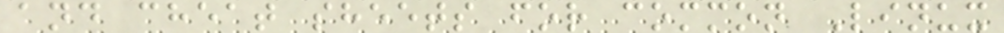and cheat sheets for common Linux
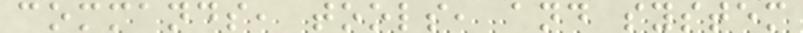commands, tools, and system
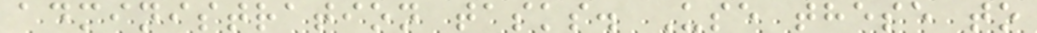administration tasks. Use these to
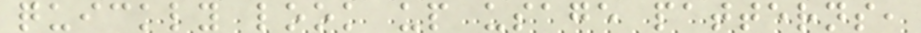quickly look up usage patterns,
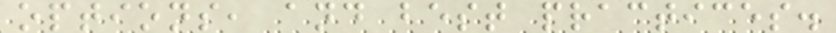options, and best practices.
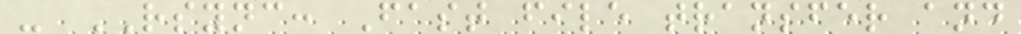- RSYNC: Fast file transfer and
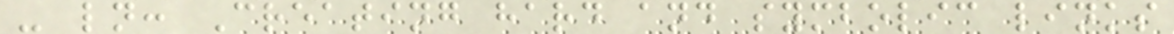- ln: Creating hard and symbolic links
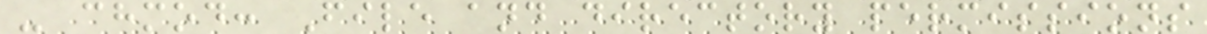- chmod: File and directory permissions
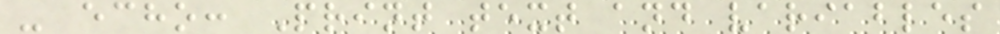- echo: Print text and variables
